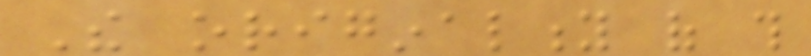The originality of this
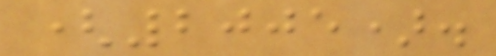(2005).
